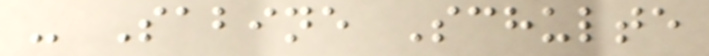- Sabine Schulte
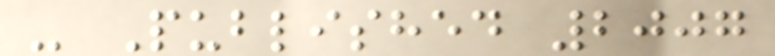- Published 2007
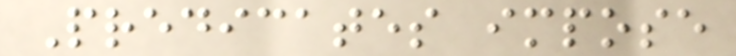Predicates impose
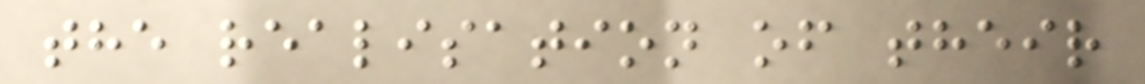the realisation of their
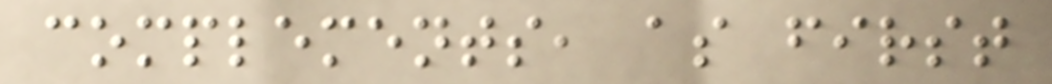complements, as first
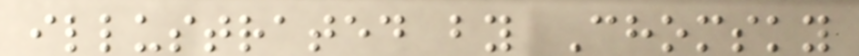illustrated by Chomsky
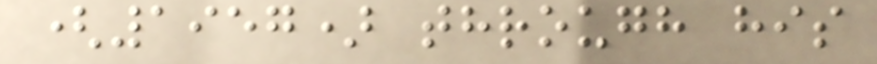(1957) through his
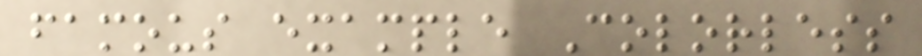famous example Colorless
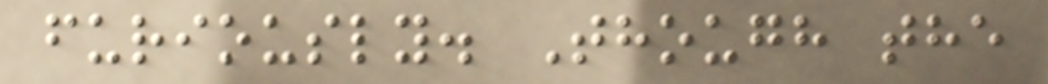furiously. Though the
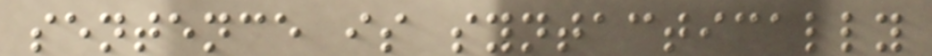sentence is syntactically
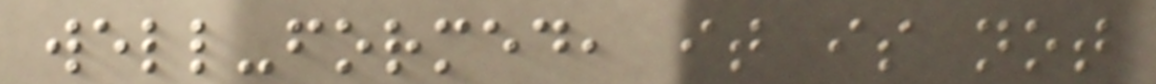well-formed, it is not
